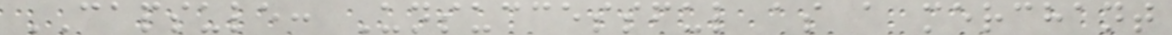CAPSULE: Unsuccessful as a merchant
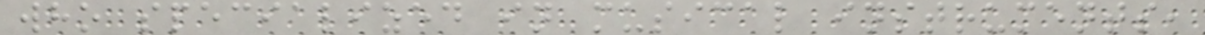who specialized in musical instruments,
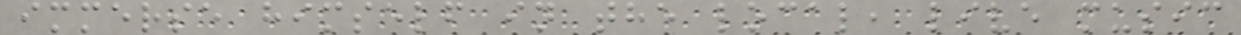immerse himself in the local, live music
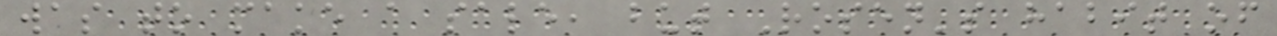was to make a sale, but Rosen's habit of
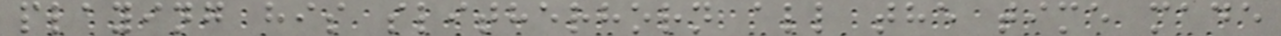playing his slitherhorn all the time made
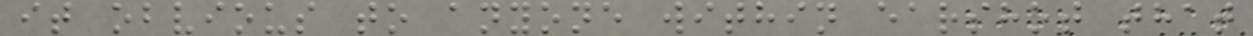it obvious to anyone within earshot that
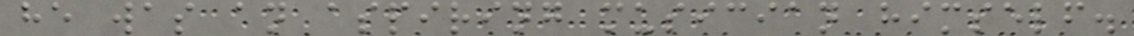he was an aspiring musician himself.
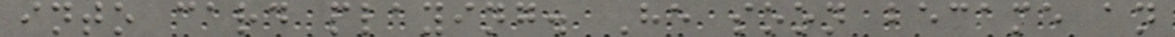into card playing. He soon became an
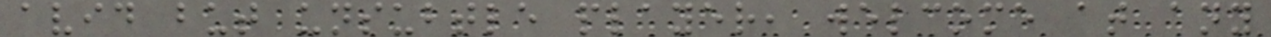avid but unsubtle player, welcome at any
